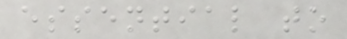essential to
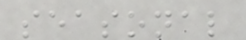seasonal
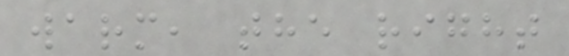warm, the right
